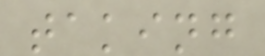taking
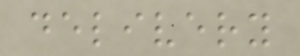delivery
